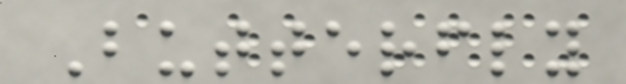Butterfly
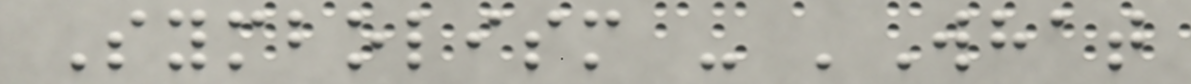Symbolism - 'What
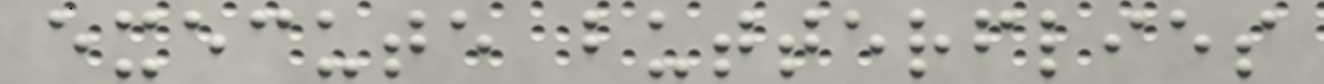execute butterflies
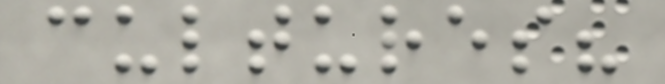cultures?
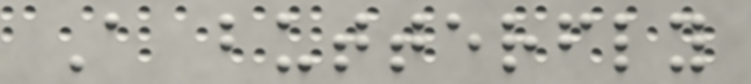A butterfly
